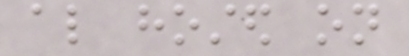also hosted on
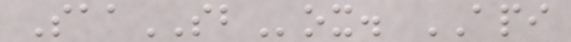SaaSBox. API
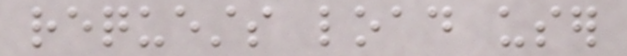requests load user
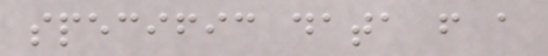specific data from a
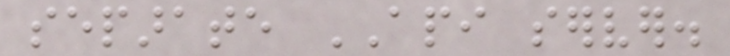separate API server.
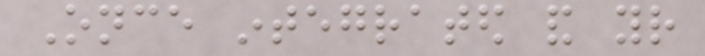Once integrated and your
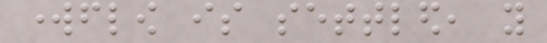workflow is settled, you
